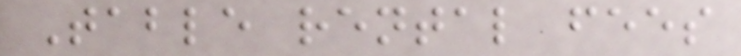Table rental fees
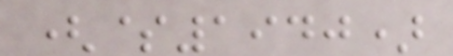($1940)
